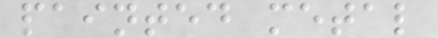painted metal
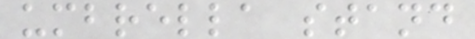umbrella stand
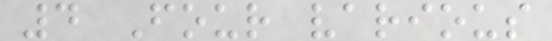4 Four various
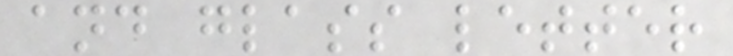and glass letter
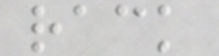rack
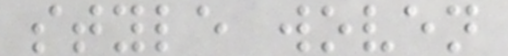style woven
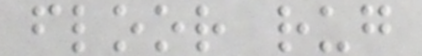floor rug
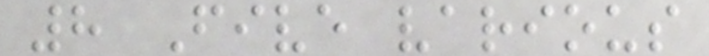8 Five various
